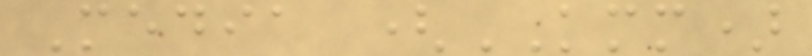Media (KMM)
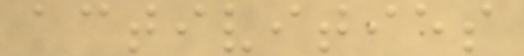activities
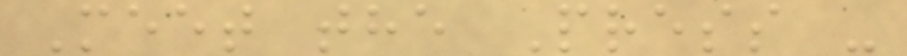Meet the Press -
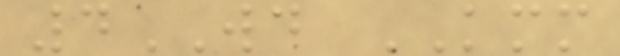4WD KMM
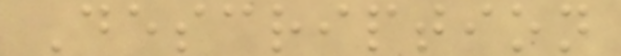Description
